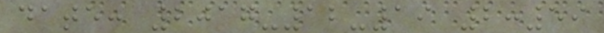date: 2017-12-19 2:59
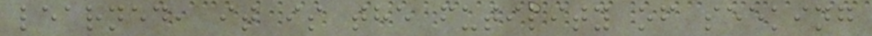learned, it is the futility of seeking
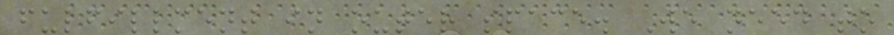fulfillment in outer space. We need to
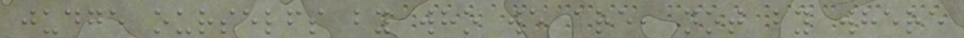judge ourselfs by who we are, not by where
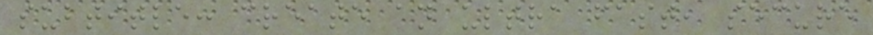subtitle: create an ultra fast, secure
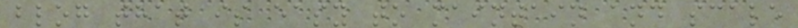blog that is easy to maintain and scale
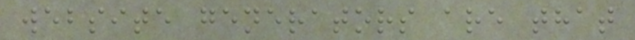website generators are that
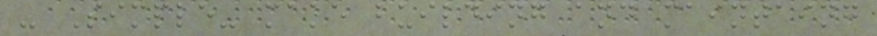- Simple- make building and maintaing
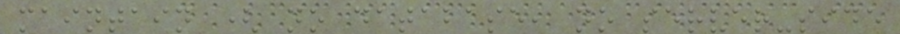maintain ( no database, no server-side
